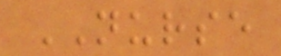NURSE
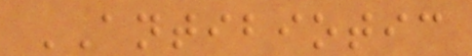ANTIBIOTIC
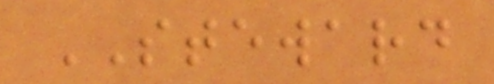STEWARD
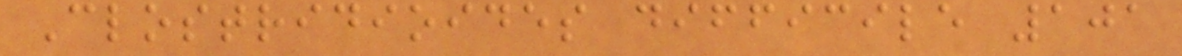Clostridioides difficile 101
